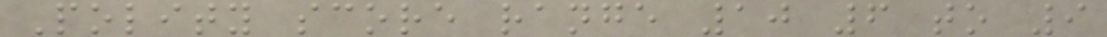Polity score range 10 6 to 9
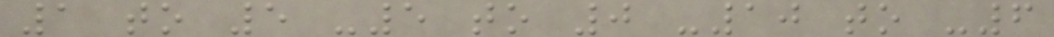1 to 5 -5 to 0 -10 to -6
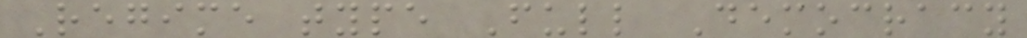Regime type Full Democracy
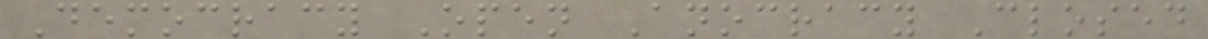Democracy Open Anocracy Closed
